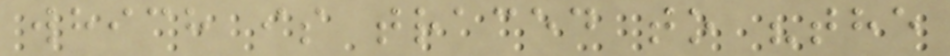which is traced to "the
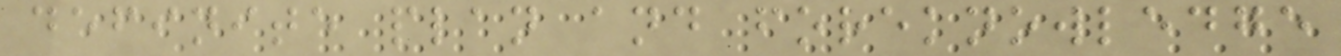definite plan and foreknowledge
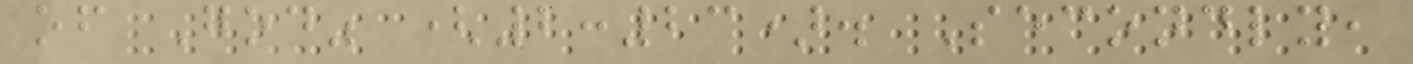of God" (2:23). Secondly,
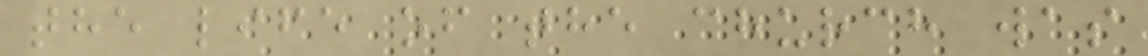the life of the church was
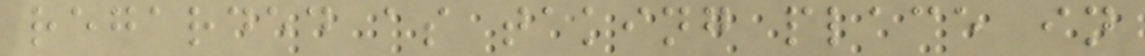regarded as taking place in
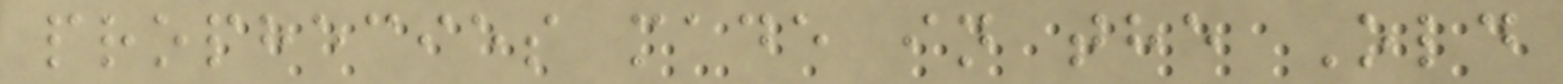prophecies made in the Old
